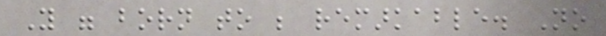You were born to be remarkable. No
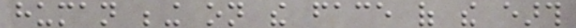human being on the face of the earth
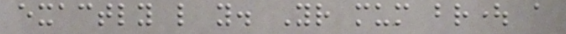exactly like you. Your mum brought a
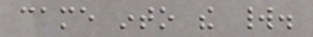came into the world.
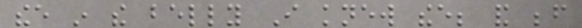thee in the belly I knew thee; and before
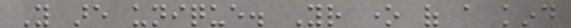You are unique. Your one of a kind
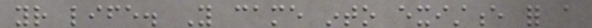your life. You came into existence for a
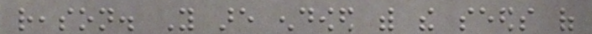reason. You are endowed with the seeds of
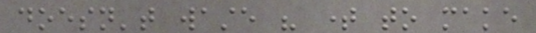doesn't waste his time to make
